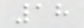18
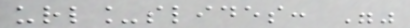url_slides: ""
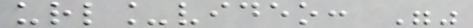url_video: ""
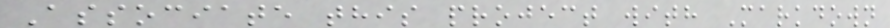Associate this project with Markdown
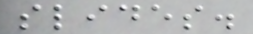slides.
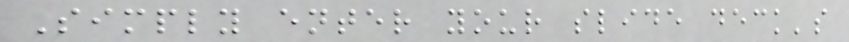Simply enter your slide deck's
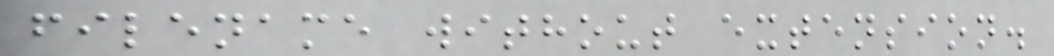filename without extension.
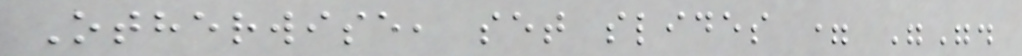Otherwise, set slides = "".
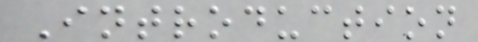Introduction
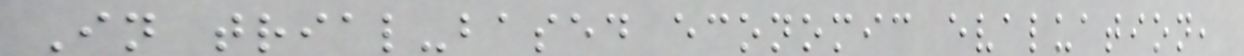In trial-based economic evaluation,
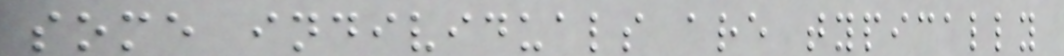some individuals are typically
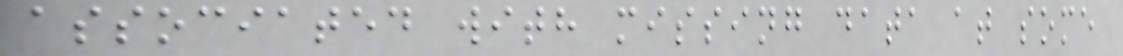associated with missing data at some
